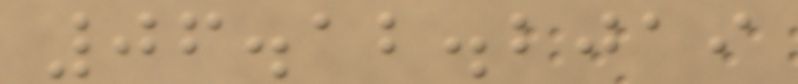06.12.2019
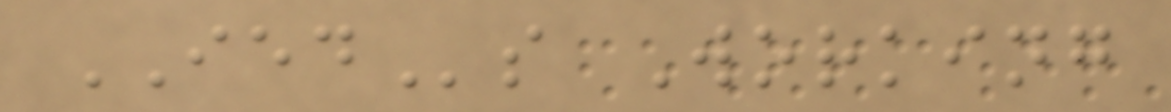IEDs Working
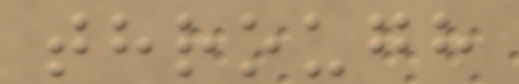through
